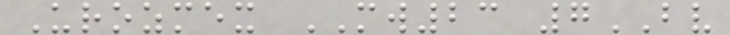Urozmex MW23 7BV
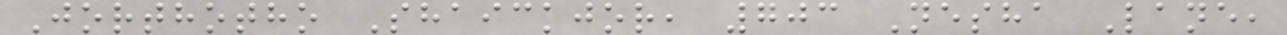Jorthotho Shaickjor, 703 Nesha Lane,
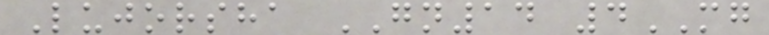Lujorsha GN14 4MG
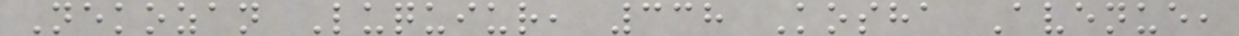Nekozan Luquiur, 338 Kosha Avenue,
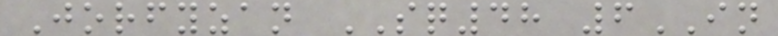Jorfyzan SQ48 6IN
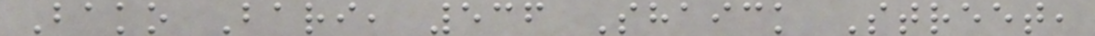Bako Bari, 536 Shaick Street,
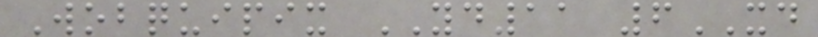Wobquipix YD11 6XD
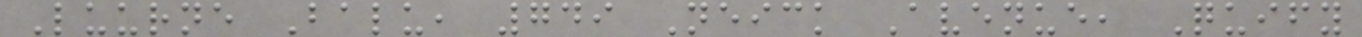Luurne Balu, 749 Neick Avenue, Quify
